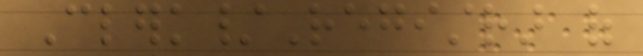Clerk/Registrar of
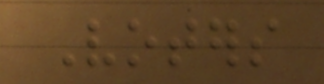Voters
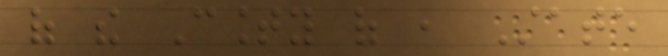of the County of , State
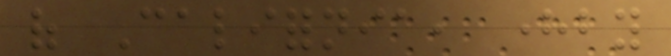of California, hereby
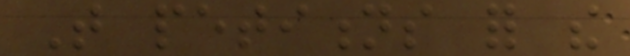That petitions for the
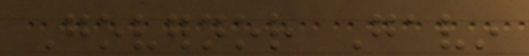Governor Gavin
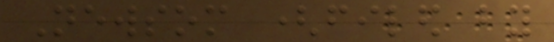Newsom (filed by
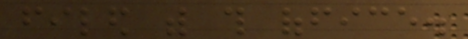filed with this office.
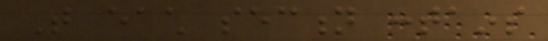That each section contains
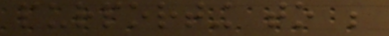purporting to be
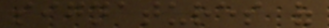signatures of
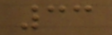33
